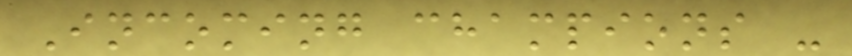Incoming champions -
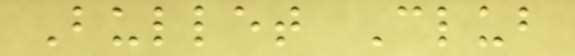Bullet Club
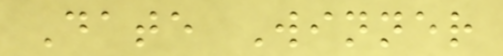Date Winner
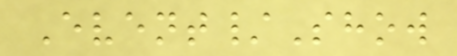Event/Show
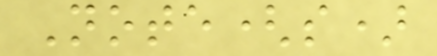Note(s)
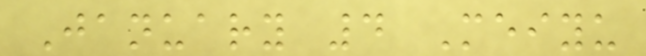January 4 Meiyu
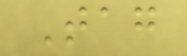Tag
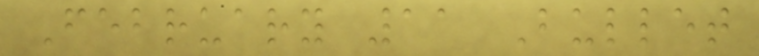February 11 Bullet
